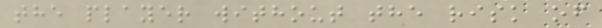the player without the risk of
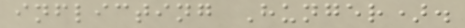inflicting Hunger).
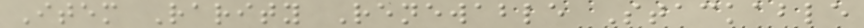Item Rarity Renewable Stackable
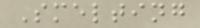Smelting
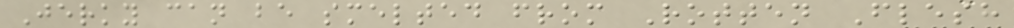Jerky can be smelted from Rotten Flesh
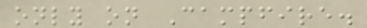only on Campfire.
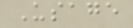Usage
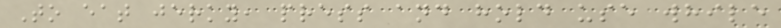To eat jerky, press and hold use while
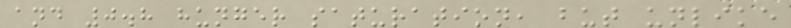and 0.8 hunger saturation, but unlike
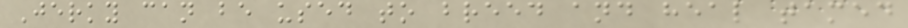Jerky can be used to breed and heal tamed
